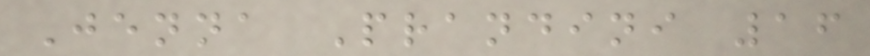Jenna Prandini 16
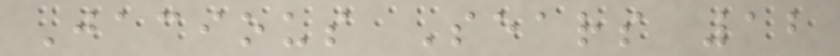Jacious Sears 12
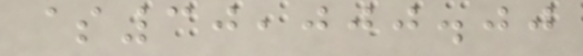$30,000.00
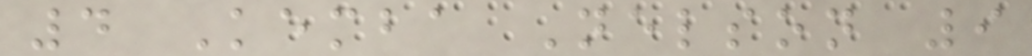4 Kemba Nelson 9
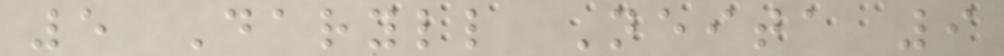5 Daryll Neita 9
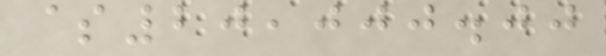$20,000.00
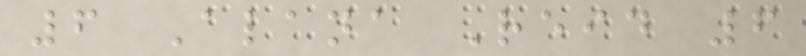6 Alana Reid 6
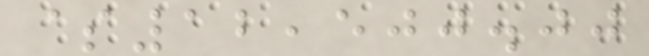$12,500.00
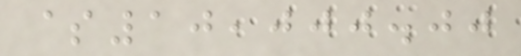$10,000.00
